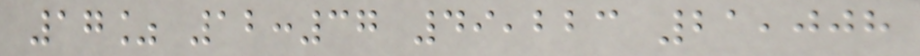17% 12:37 49,223 21,008
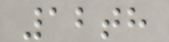12th
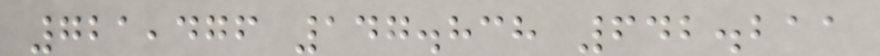721,476 147.838 642.211
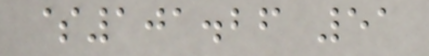$101.26 51
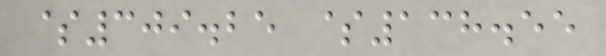$309.25 $138.55
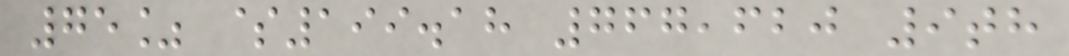75% $199.18 767,620 9th
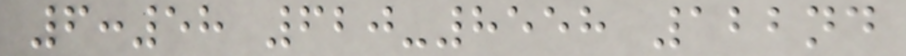6:58 620-8558 122nd
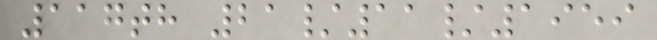117th 21/11/1959
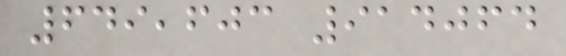649,603 914064
